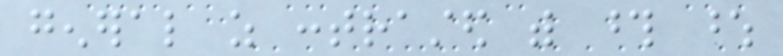general as contrasted with those whose
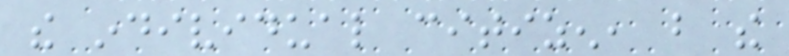the individual citizen, but the
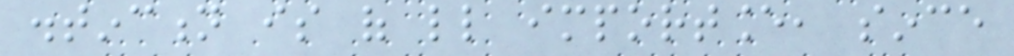distinction is of little importance, since
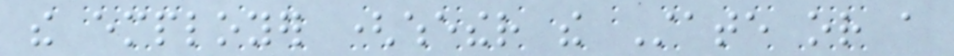the employer (whether the State or a
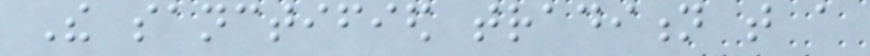The sanctified tradition that a
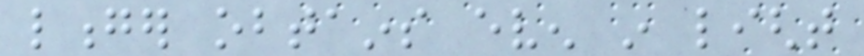longer obtains even in light
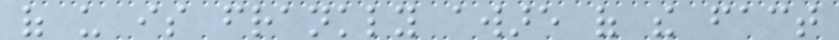of us is frankly aware of the fact
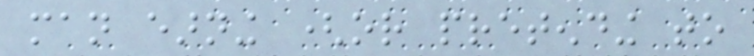man earning (or pretending to
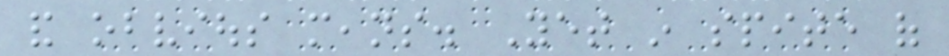and obvious means. Yet in spite of
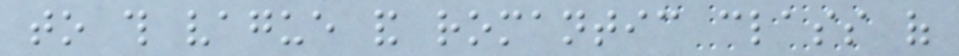to this vague and romantic class of
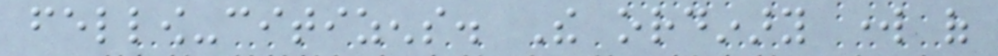fellow-citizens. The ordinary work of
